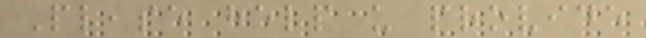Please help us provide
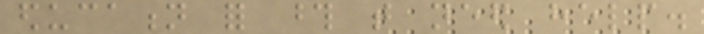education for those that need help.
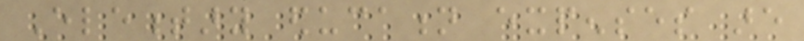Elementary education expenses are
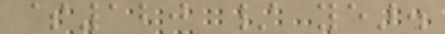$120 / year.
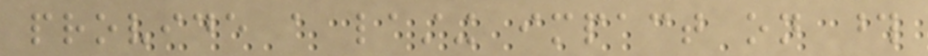provide a lasting impact on those
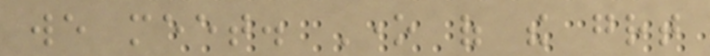we meet. One of the great
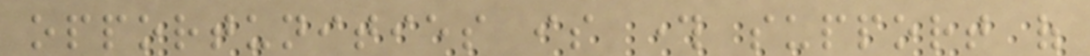opportunities is through support of
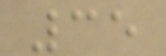35
